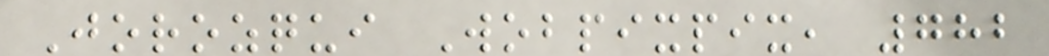Jorozqui Wobpixpix, 782
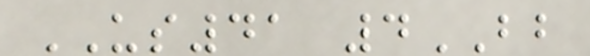US41 4BB
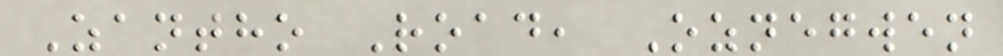Zantho Road, Oznegwen
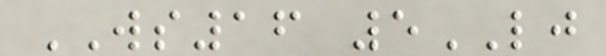WS16 5LJ
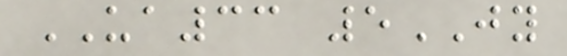UA33 5JY
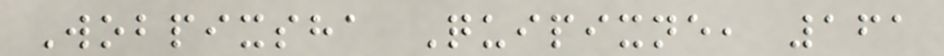Wobpixsha Quipixne, 161
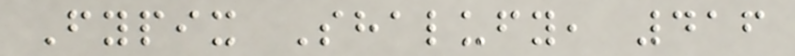Fypix Shalufy, 416
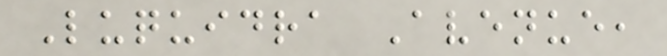Luquidra Avenue,
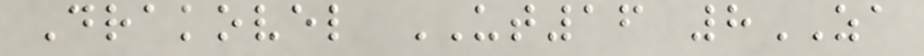Drakovel UT16 8ZA
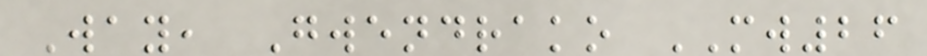Way, Gwendrako MW26
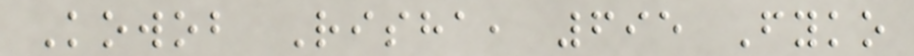Kowob Risha, 695 Fyko
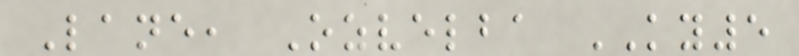Lane, Ozvelba KY5
